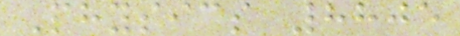Physics 8805
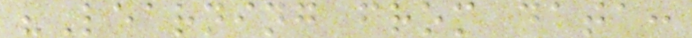"Learning from data:
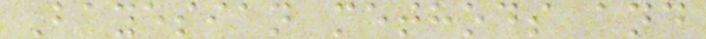Bayesian methods and
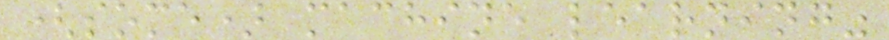(some) machine learning"
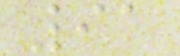91
